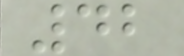42
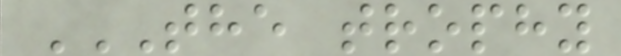THE TROPHY
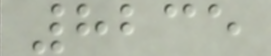8235
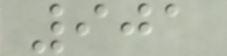901
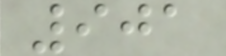901
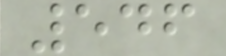546
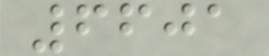6601
